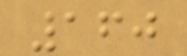160
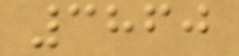3860
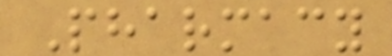Pharmacy
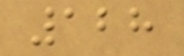128
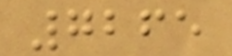7265
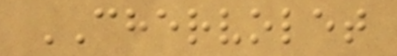CHERVOLET
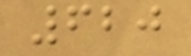620
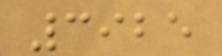3925
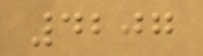4207
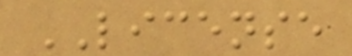LICENSE
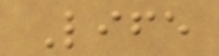Life
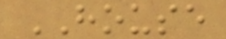HOUSE
